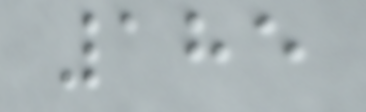185
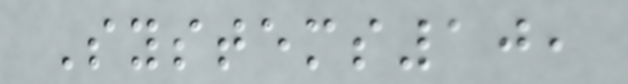Systems10,
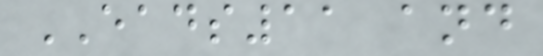EADS11 and
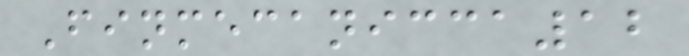Finmecanicca12
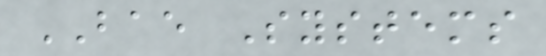BAE Systems
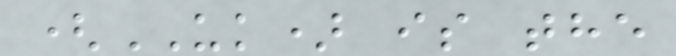(UK) is the
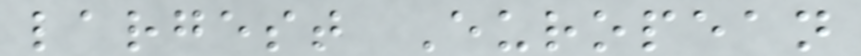largest European
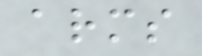arms
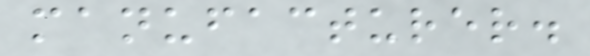manufacturer.
